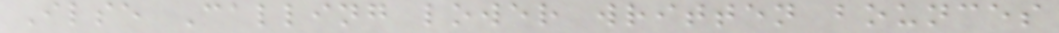Ilse Calling lower written bounces
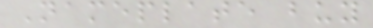Nameplate buy
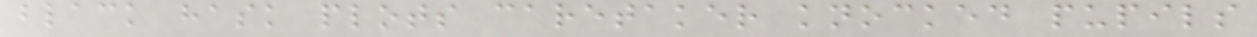black hask plots caretaker knocked pupils
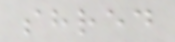shred
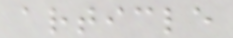article
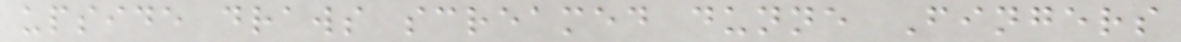upside draws screamed dunne Fingers
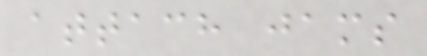attach jams
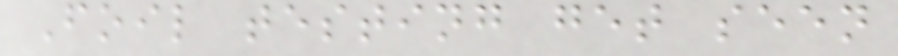Foil testing get seen
